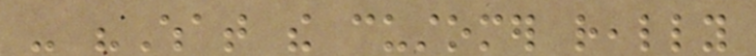- "What the customer really
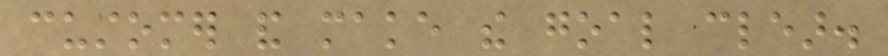customer and make the goal clear.
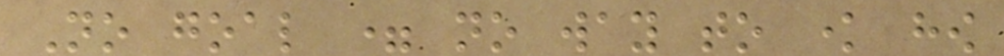No goal = no way to know how
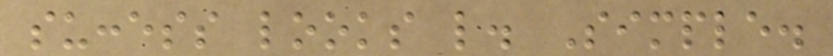success looks like. Simple.
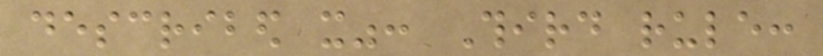described it": Third rule:
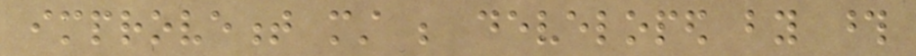improvement must be developed by those
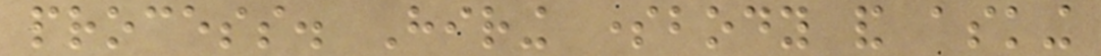process. Hiring somebody and asking
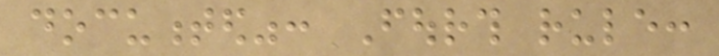documented": Fourth rule:
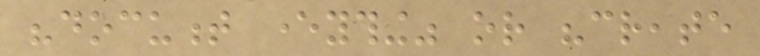"document everything" or "create
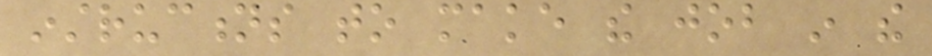instructions to make the job in the
